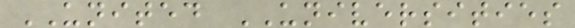UNITED UNIVERSITIES
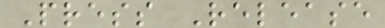Press Release
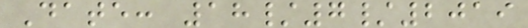Date: 18/7/2019
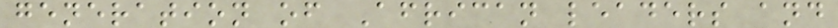generation of African leaders and
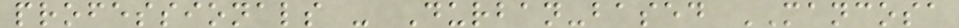professionals - Durban-based MANCOSA
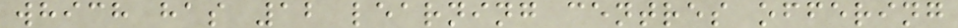which has 12 learning centres offering
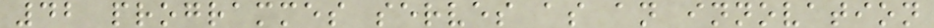42 programmes serves as an innovation
